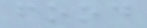food
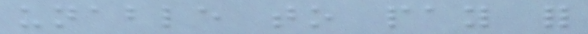unable to pay for
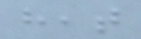heat
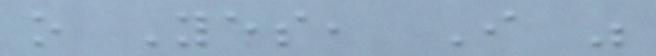o Yes, I was
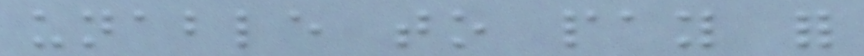unable to pay for
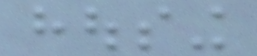housing
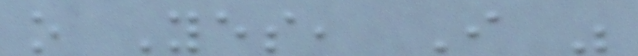o Yes, I was
